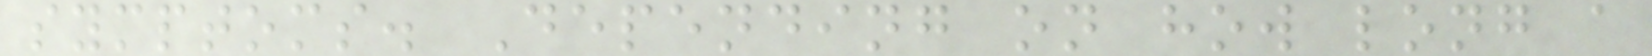symptoms. Depending on how long a
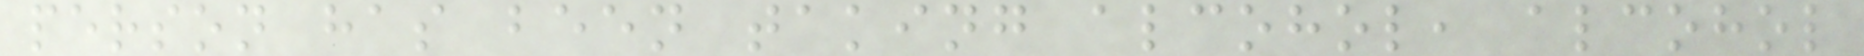person has been taking alcohol, alcohol
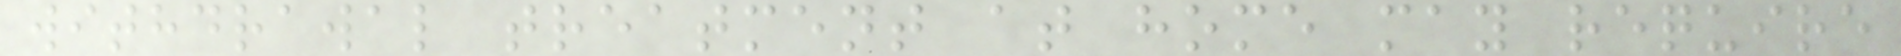withdrawal treatment at home may require
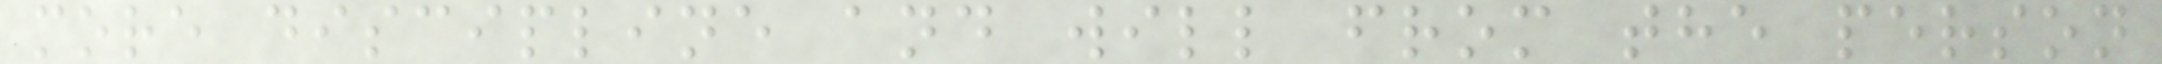more discipline and will from the person
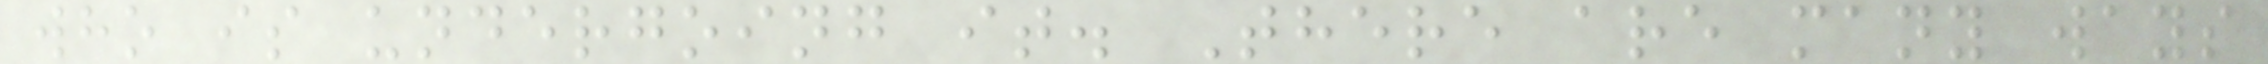who is undergoing it. There are many ways
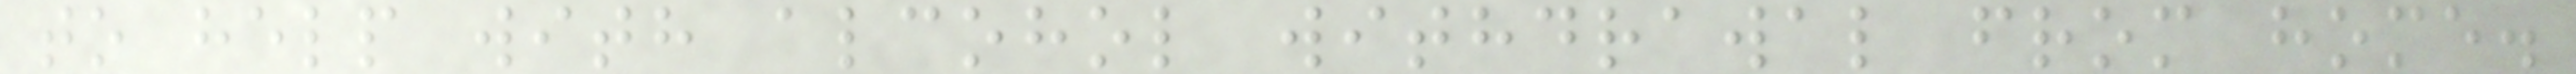to help with alcohol withdrawal from home.
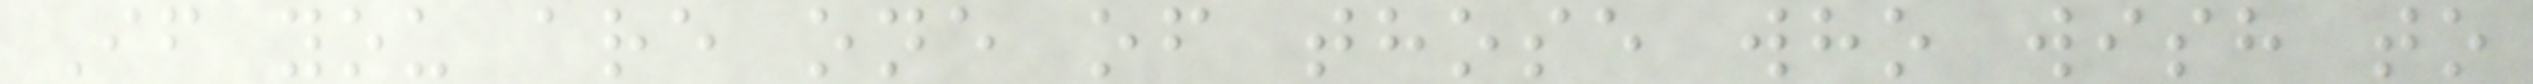If you are one of those who wish to
